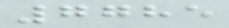7785
